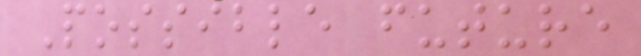Possible future
